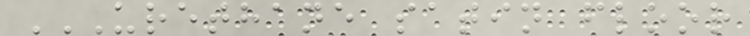URETHANE SATIN FLOOR
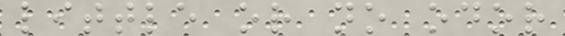little or no odor
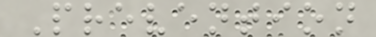Prevention
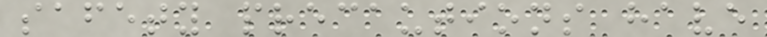safety precautions have
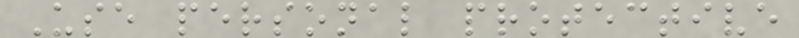Use personal protective
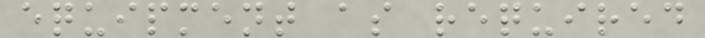equipment as required
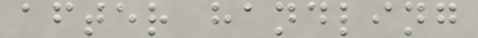after handling
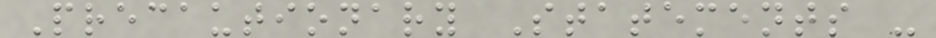Precautionary Statements -
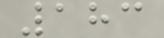183
